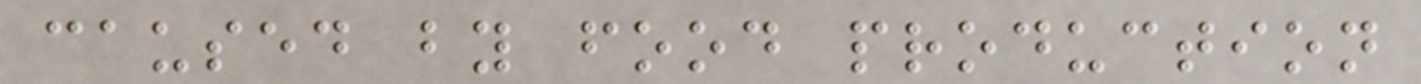caused by food production
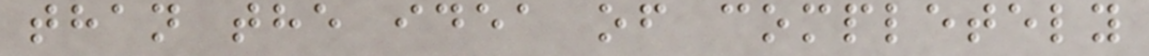than the idea of completely
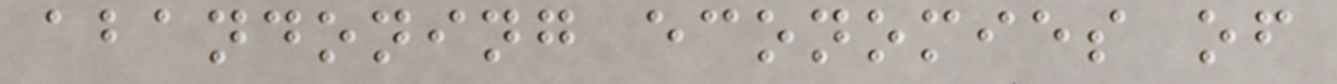abandoning economies of
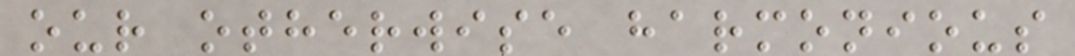our otherwise harmonious
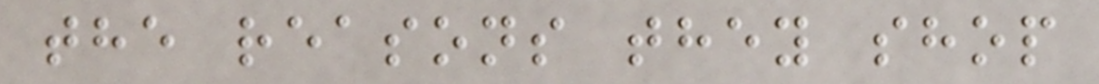the reasons they shop
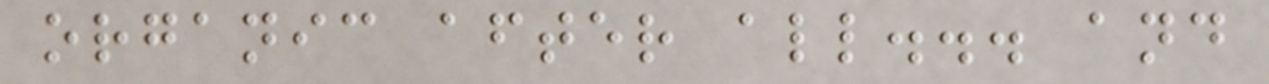organic after all... and
